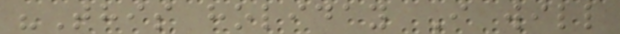"This holiday I will
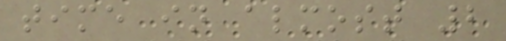time in almost 2
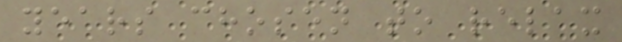years chosen to relax
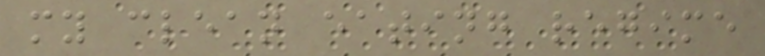my clean eating regime
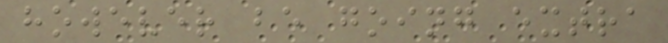however be going extra
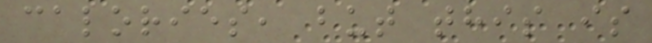calories, but this is
